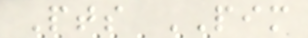Pts PIM
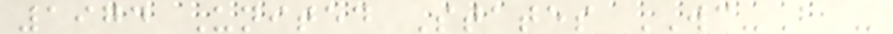1974 United States WC-B -
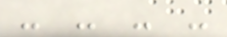- - - -
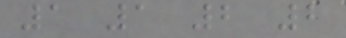1 1 2 2
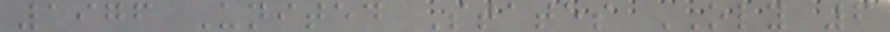1976 United States OLY 6
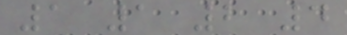1 1 2 4
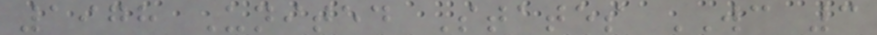1978 United States WC 3
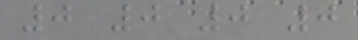0 0 0 0
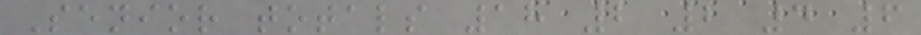Senior totals 18 2 2 4 6
